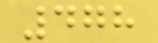478
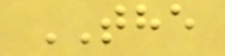THE
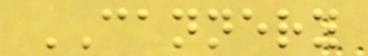CANNERY
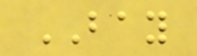BAY
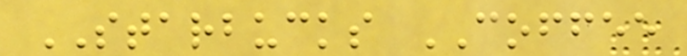STARBUCKS COFFEE
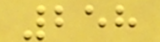258
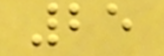25
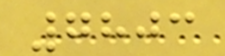7803
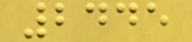2445
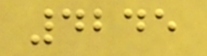4245
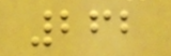262
